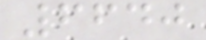6640
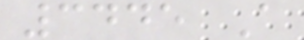3445 A
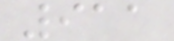911
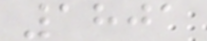1801
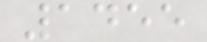1455
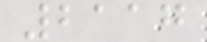2117
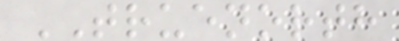TRUENORTH
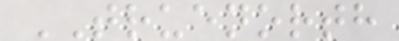TRUENORTH
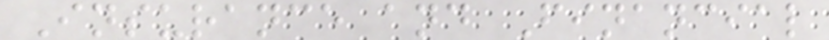Insurance and Financial
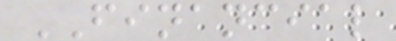FINANCIAL
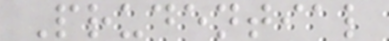Prudential
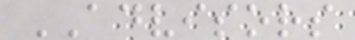ADVISORS
